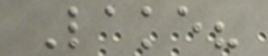Lake?
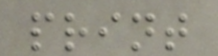print
